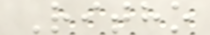Ritho
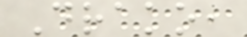Drako,
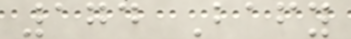174 Bafy
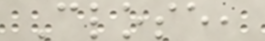Close,
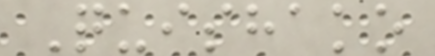Quishako
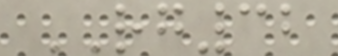RG32
